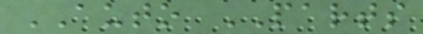AUTO PARTS
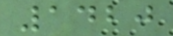1420
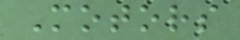Motors
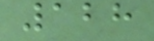128
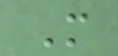M
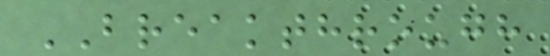BREAKTHROUGH
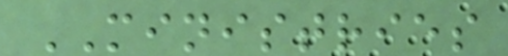MINISTRIES
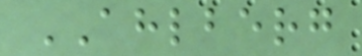AHLBERG
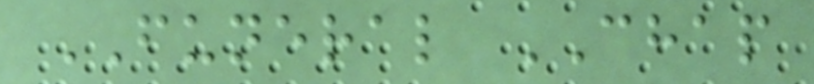FUNERAL CHAP
